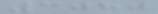3080
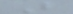B
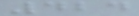424
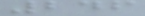246
